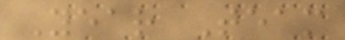Year Team
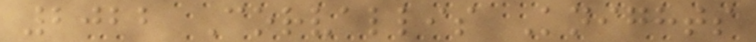2022 Corvallis Knights
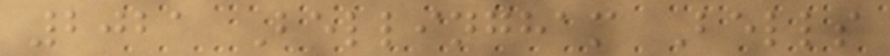2021 Bellingham Bells
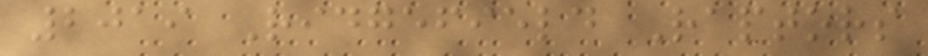2019 Ridgefield Raptors
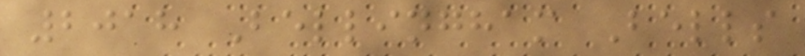2018 Bellingham Bells
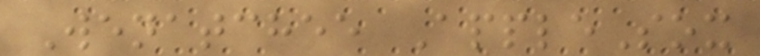Wenatchee AppleSox
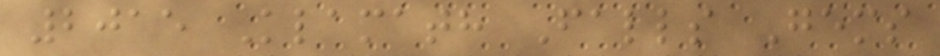2015 Klamath Falls Gems
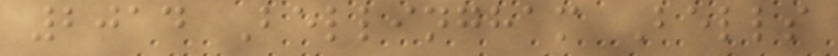2014 Bellingham Bells
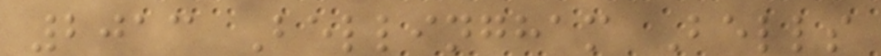2013 Bellingham Bells
